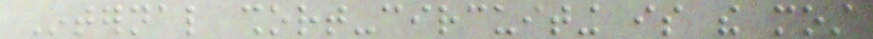Internal short-circuiting is the most
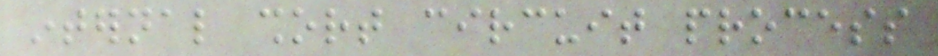internal short circuit process
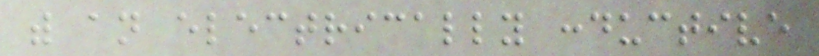with an electrically conductive
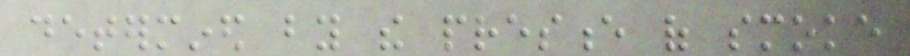determined by the presence of smoke
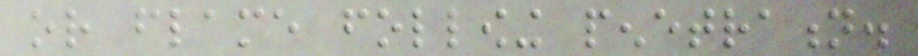or flame following penetration.
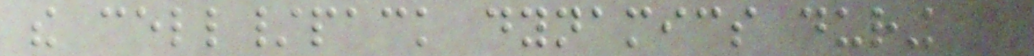the cell/pack dynamics during the
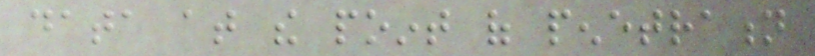data at the point of penetration
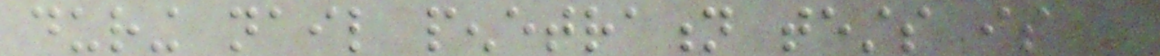during nail penetration tests is very
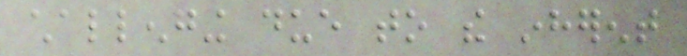challenging due to the inherent
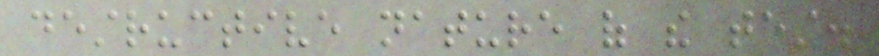destructive nature of the test.
